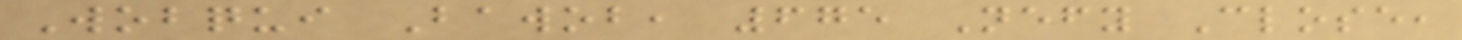Wobqui Bawob, 675 Nefy Close,
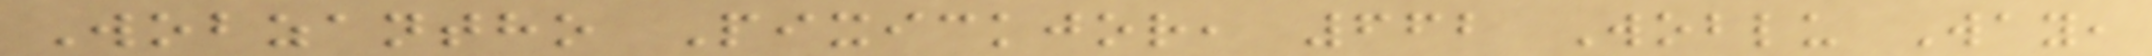Wobzantho Pixickjor, 662 Woblu Way,
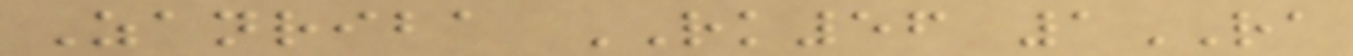Zanriba RK56 1RA
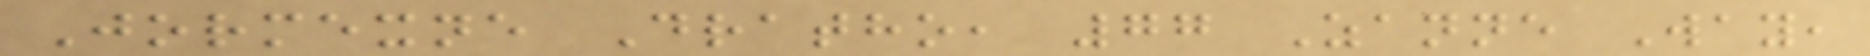Jormexne Dratho, 77 Zanne Way,
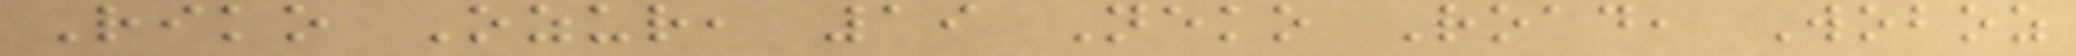Riko Ozur, 19 Neko Road, Woboz
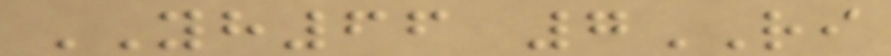YH66 7RI
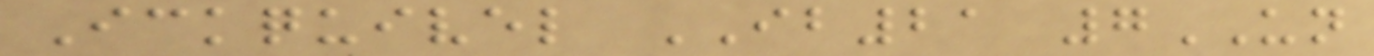Ickquivel IB21 7UN
